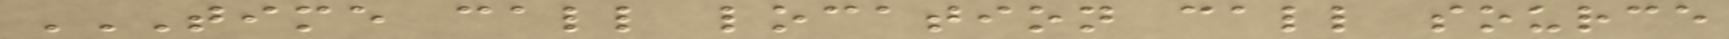TIME CALL LOCATION CALL SOURCE
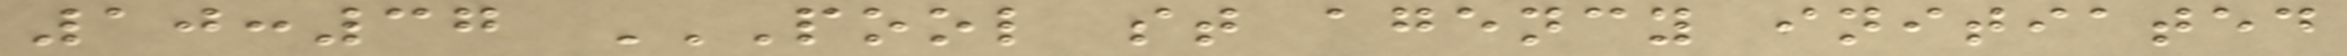10:37 POOL ST AGENCY INITIATED
